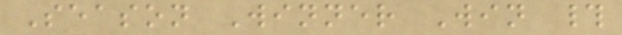Season Winner Win #
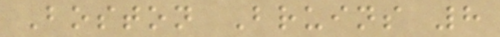Boston Bruins 8
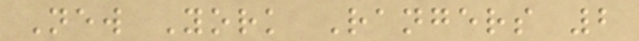New York Rangers 2
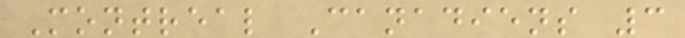Montreal Canadiens 3
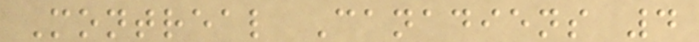Montreal Canadiens 4
